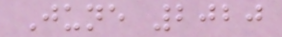June 2020
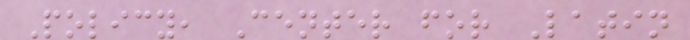Policy, Center for Latin
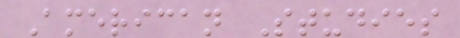American Studies
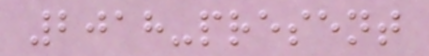2018-present
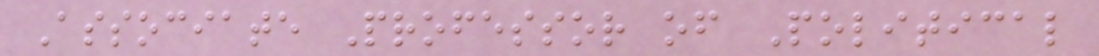Associate Professor of Political
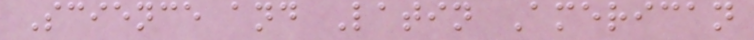Science and Latin American
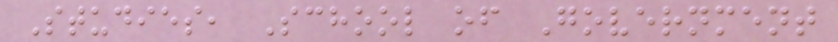Studies, School of Government
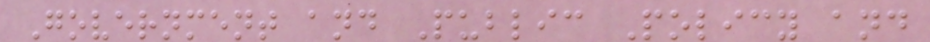Government and Public Policy and
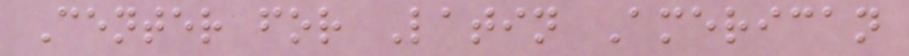Center for Latin American
